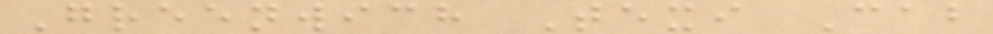Greenwich Texi Cab
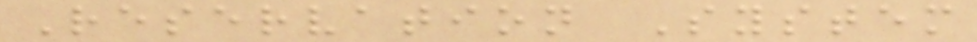Reservation System
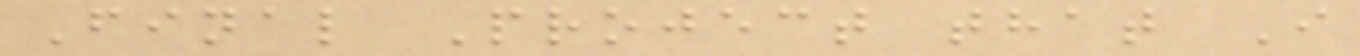Final Project that I
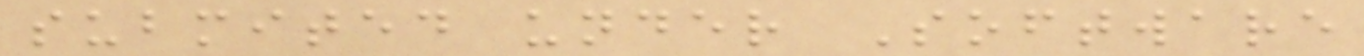submited under Software
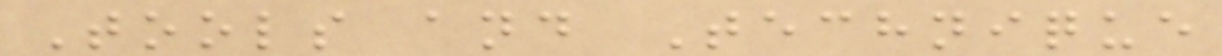Tools and Technique
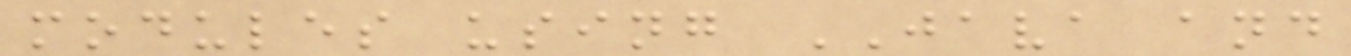modules using JAVA and
